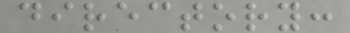directory:
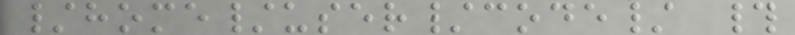/home/user/code/ #
